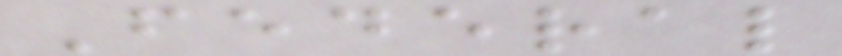Federal
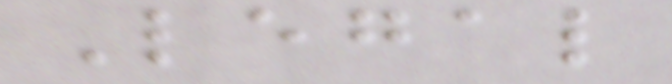Legal
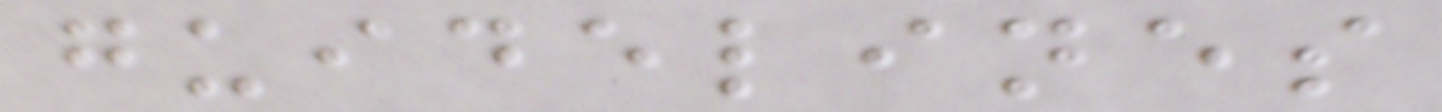guidelines
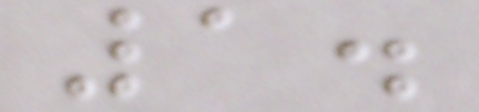1.
